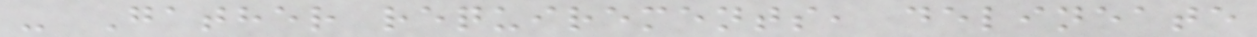- Gather requirements, delineate
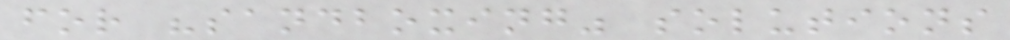for "sandboxing" solutions
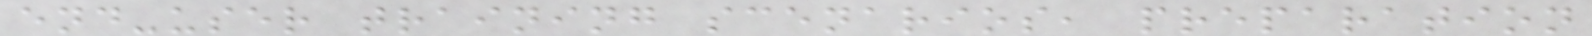end-user training scenarios, preparation
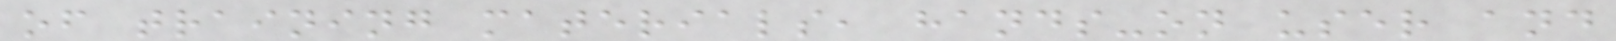of training materials, hands-on user and
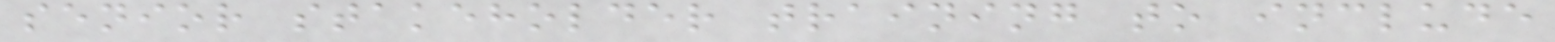senior stakeholder training to include
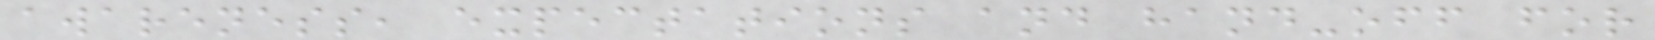awareness, expectations and hand-off for
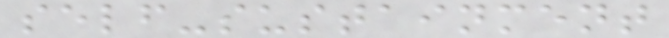self-sustainment
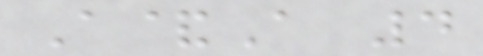A&A 4
